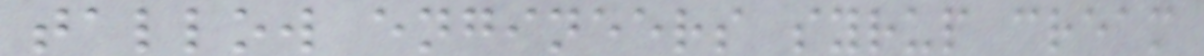tallow engineers syrup cream
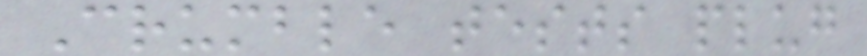Crumble tests plug
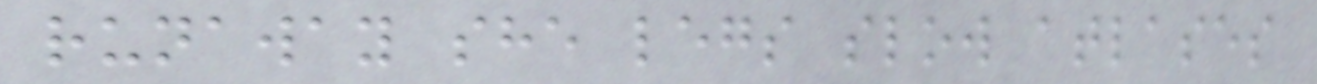runaway she legs slow atlases
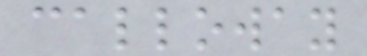calloway
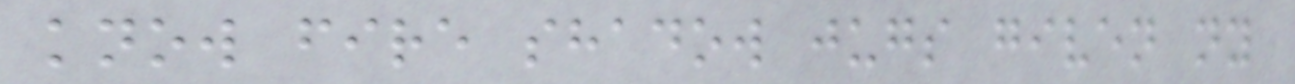know fire shadow jugs given ny
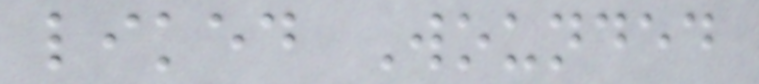liked Wounded
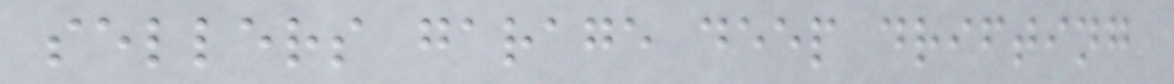sellers garage deep drifting
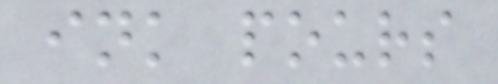ink pours
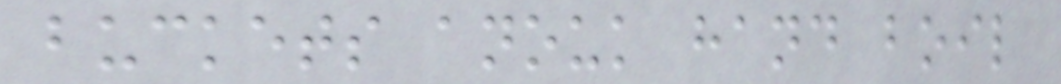buckets anouk hand boil
